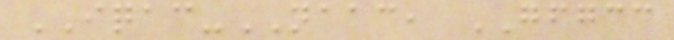IQAC-NAAC, GFGCC
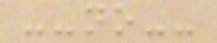--no--
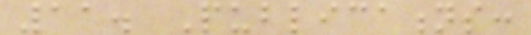11. Publications:
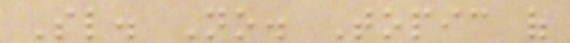Sl. No. Topic of
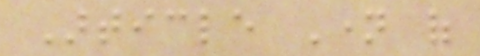Article Name of
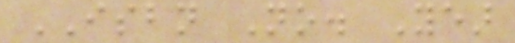ISBN No. Year
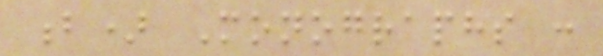b) Monographs :
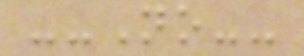--No--
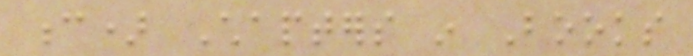c) Chapters in Books
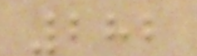282
